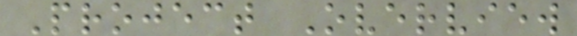Project Overview
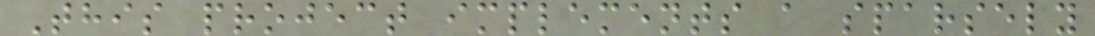This project implements a sparsely
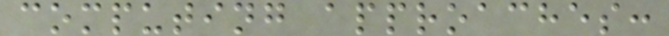computing approaches:
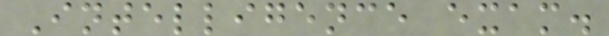Intelligence exam.
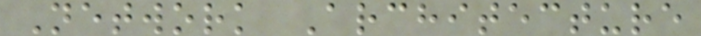Network Architecture
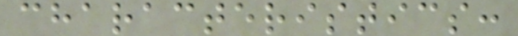characteristics:
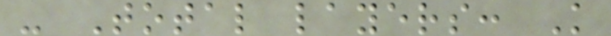- Total layers: K
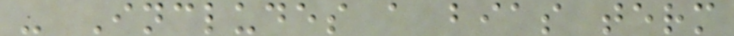- Includes a bias term
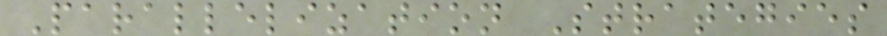Parallelization Strategies
